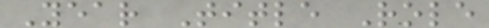Year Title Role
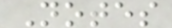Notes
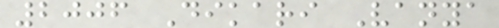2006 Dikari Vanya
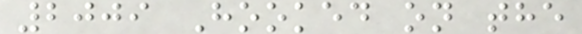2009 Hooked on the
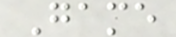Game
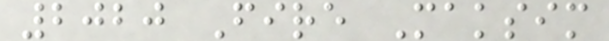2020 Fire Maksim
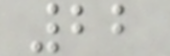22
